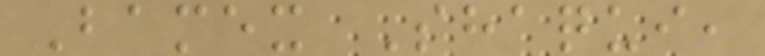Bamex Shaqui,
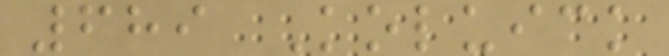689 Koluick
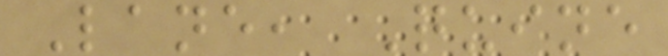Lane, Quine
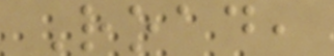Road,
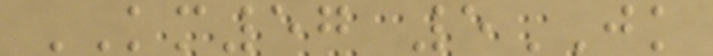KM57 5JK
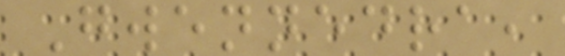Gwennedra,
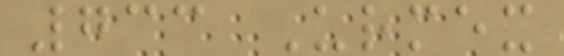733 Urmex
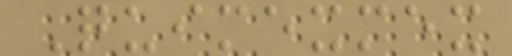Quimexmex
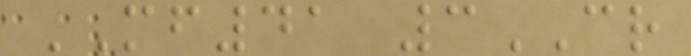MF41 3CR
